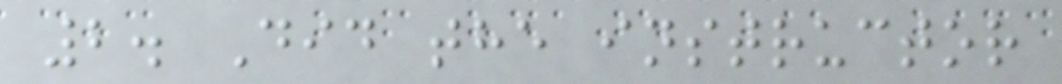2. Did the instructor
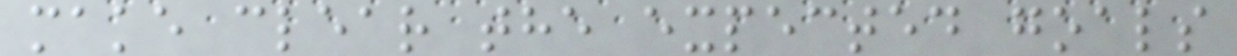make clear the expected goals
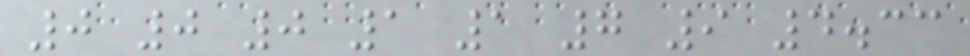0 0 0 1 1 7 9 4.33
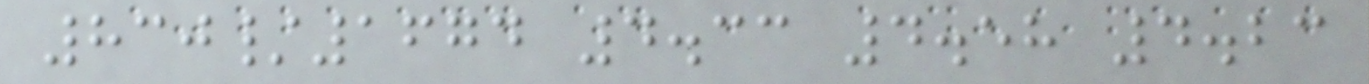830/1674 4.33 4.58 4.23
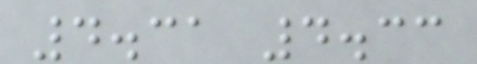4.31 4.33
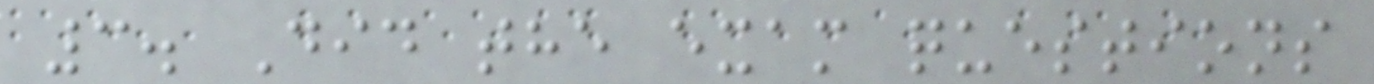3. Did the exam questions
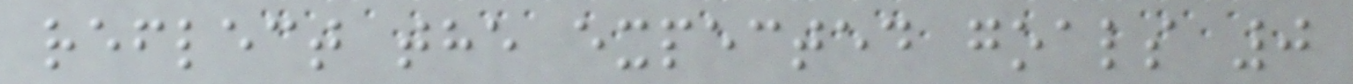reflect the expected goals 0
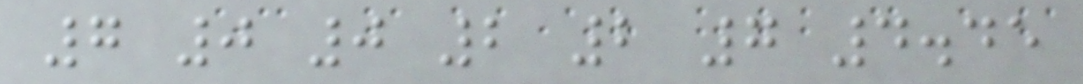7 0 0 2 2 7 4.45
